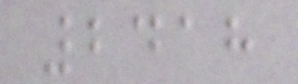2418
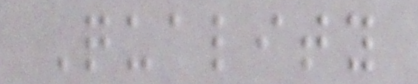Quality
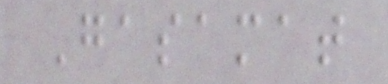Gasamat
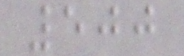500
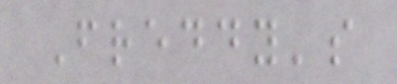Freddy's
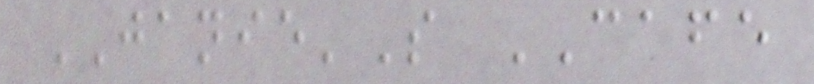JANIE'S CAFE
